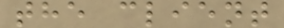the client
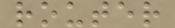router
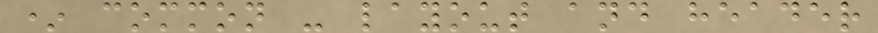* common - layout and header
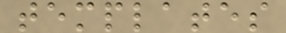templates
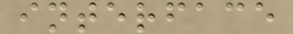interface
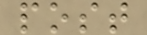post
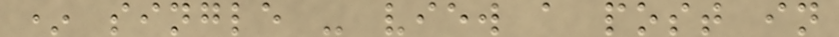* single - view a post in
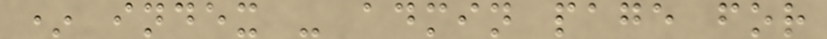* index - admin page for
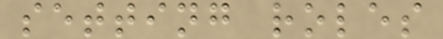setting roles
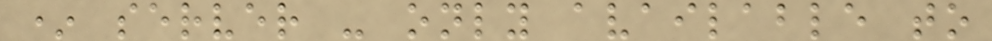* server - only available to
